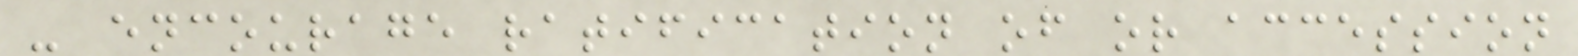- encourage ratification of or accession
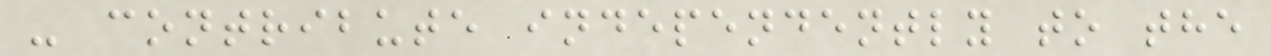- contribute independently to the
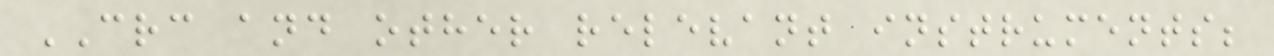CRC and other relevant instruments;
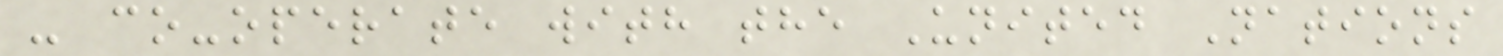- co-operate with the United Nations
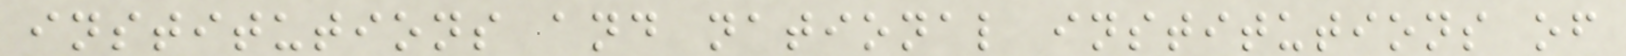institutions and national institutions of
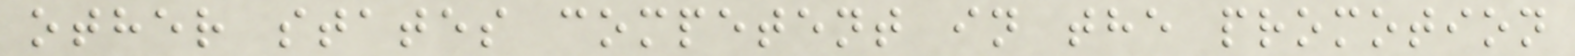other states competent in the promotion
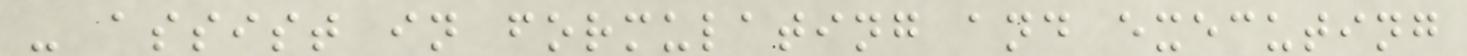- assist in formulating and executing
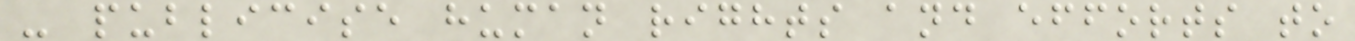- publicise human rights and efforts to
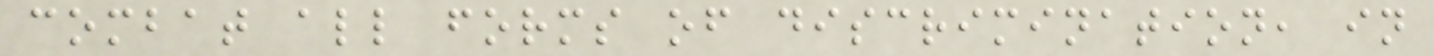combat all forms of discrimination, in
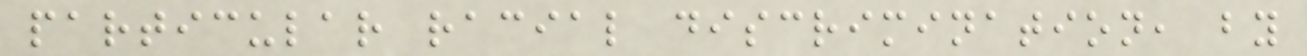particular racial discrimination, by
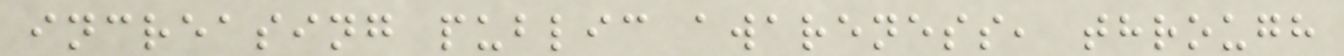increasing public awareness, through
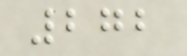272
